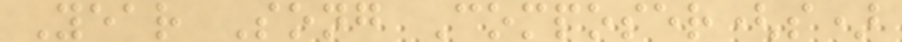Year Song Composer(s)
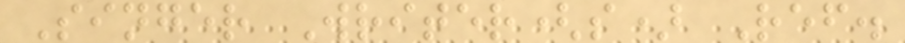Singer Writer(s) Ref.
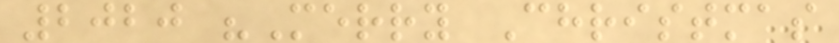2020 "Merry Christmas
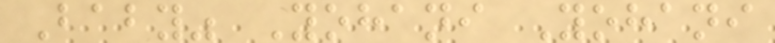Baby" Yohani Yohani
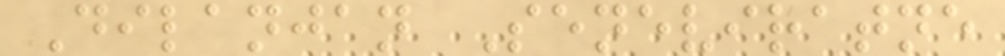Dilanjan Seneviratne
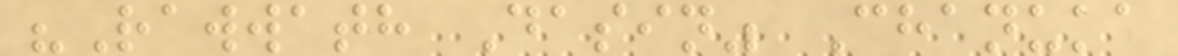"Rawwath Dasin" Chanuka
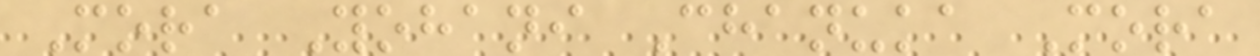Mora Yohani Chanuka Mora
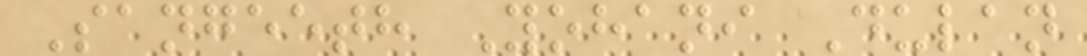Sangeeth Yohani Dulan
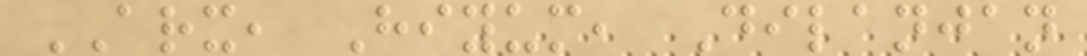ARX, Hiyum, Dilanjan
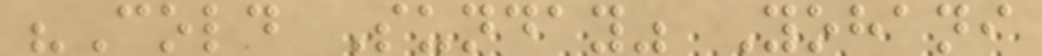"Cold Sunday" Yohani
